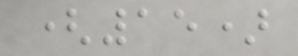(15)
